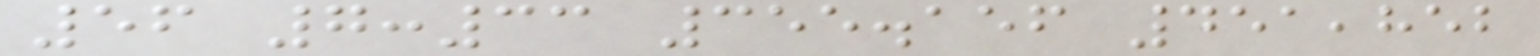56 7:33 355.156 451,852
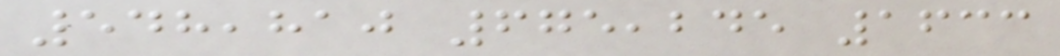548,810 675,245 1633
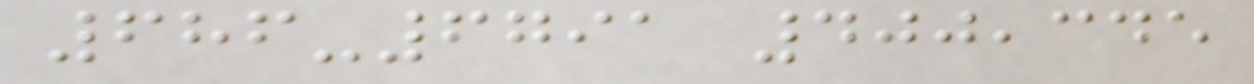686-6791 400,345
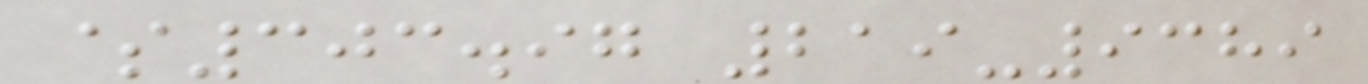$303.97 219-9389
